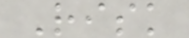Risk
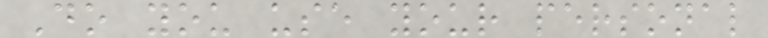Do you use your personal
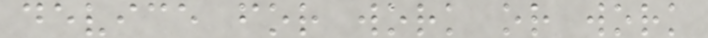device for work or work
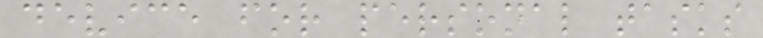device for personal tasks
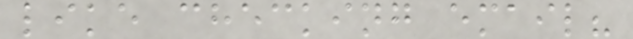like checking email?
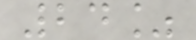24%
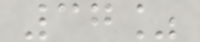37%
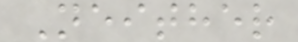Neither
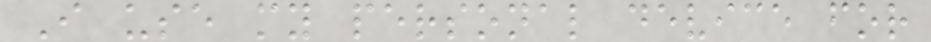I use my personal device for
